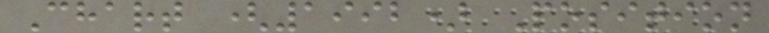Chart (1992) Position
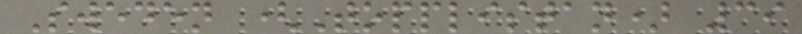Sweden (Topplistan) 39
